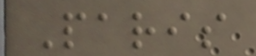Paris
